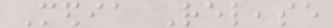Media Release
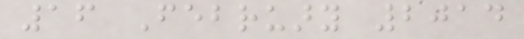16 February 2014
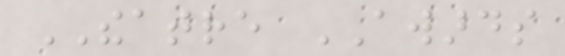THEATRE AWARDS
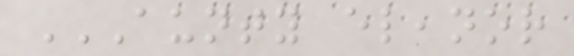AUNTY ELEANOR
